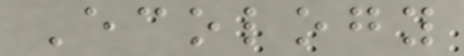Ecology
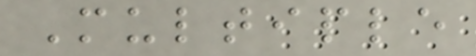Multiple
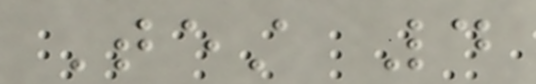Test 4
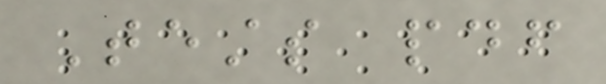Tests pdf
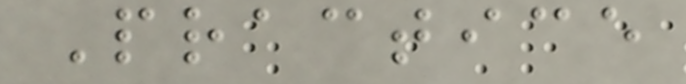Practice
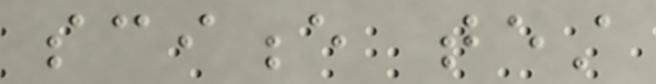science test
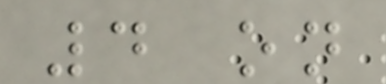4 on
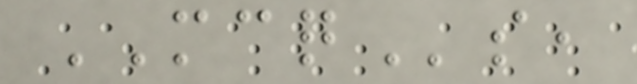MCQs,
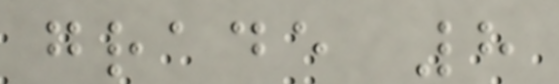grade 8
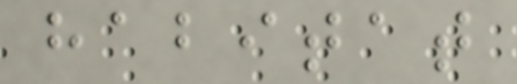habitat
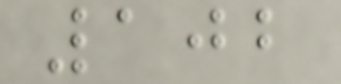102
